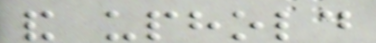and uphold
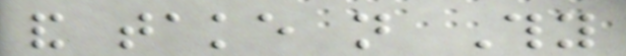and take not Thy
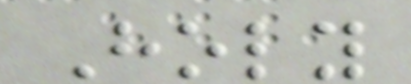Holy
